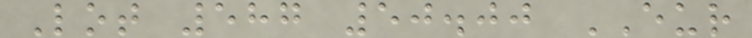Lot 587 50.00 EUR
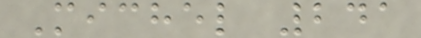Michel 241
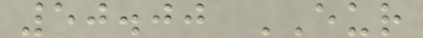50.00 EUR
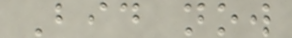Bid now
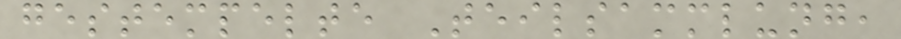gestempelte Teilsammlung,
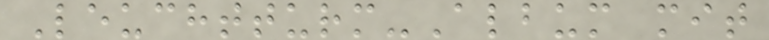Leuchtturm-Album mit
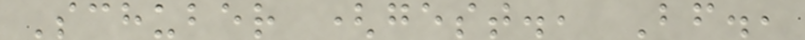Schuber (gest., Bf.,
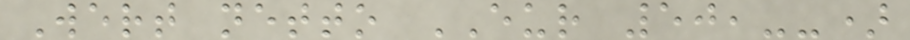Wert netto EUR 50,--)
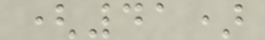(41)
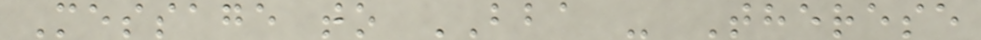Message to BBA - Therese
